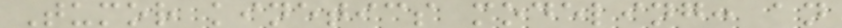Tumor kinetics modeling: an
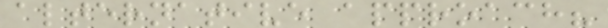alternative approach?
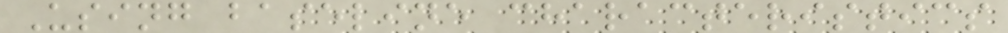Using baseline characteristics
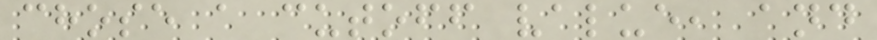chose a cutoff value, and
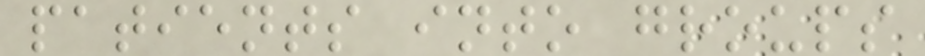patients into groups
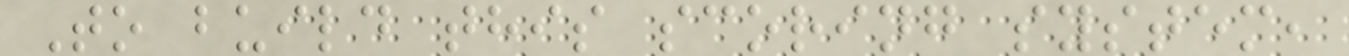To build this scoring system,
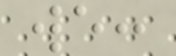we:
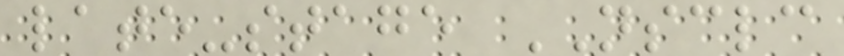late-stage NSCLC
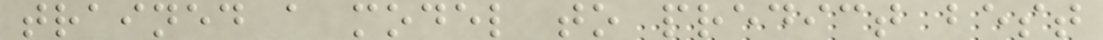trained a model to predict best
